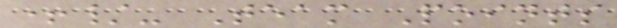+/- Team Points
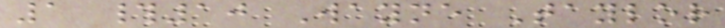1 #10 Wayne Taylor
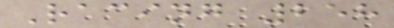Racing 258
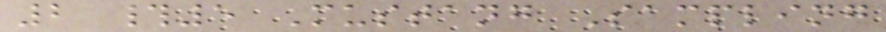2 #5 Mustang Sampling
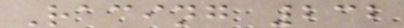Racing 232
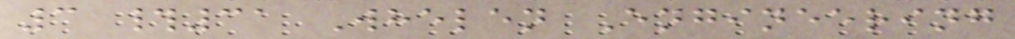3 #31 Whelen Engineering
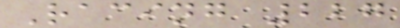Racing 227
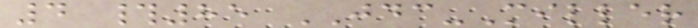4 #85 JDC-Miller
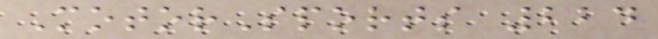MotorSports 224
